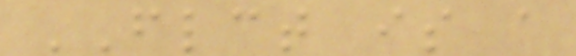FLCT is a
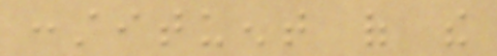constituent of the
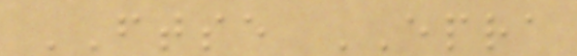FTSE EPRA
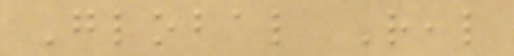Global Real
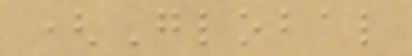(Global
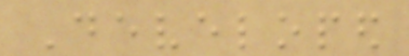Developed
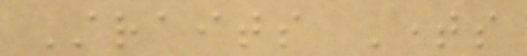Straits Times
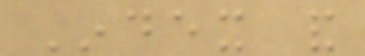Index and
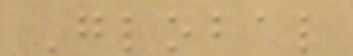Global
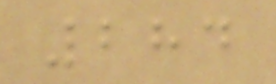284
